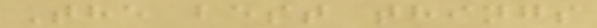The best things
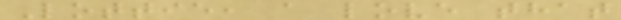Lottie, a love that
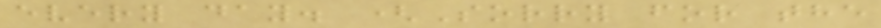every day. (Sorry for the
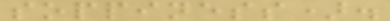soppiness).
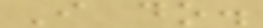I do.
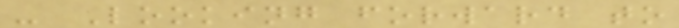- Looking forward to
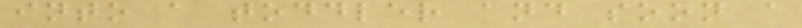into a toddler and soon a
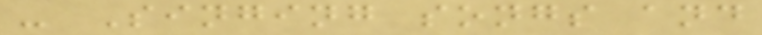- Singing songs and
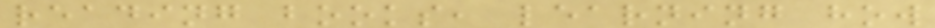reading books, learning how
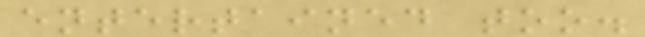entertained too.
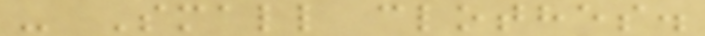- Small clothes.
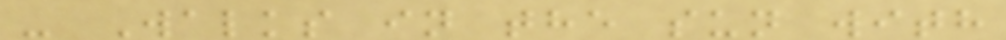- Walks in the sun with
